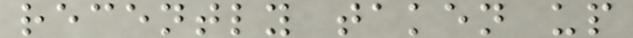recently taken up
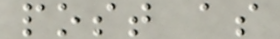post as
